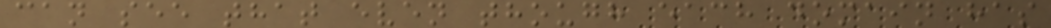can see that even though each domain has
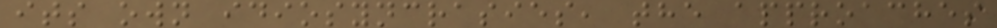its own idiosyncrasies, the approaches
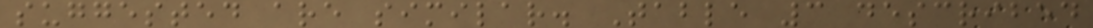suggested are similar. Table 3 described
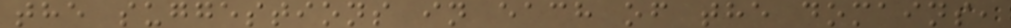the suggestions in each of the domains,
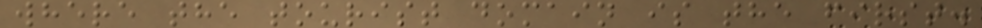where the tourist domain is the first.
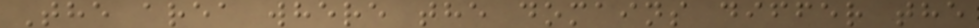The area where the domains differ the
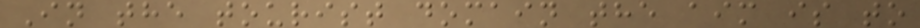In the tourist domain the aim is to
